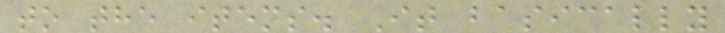to the items. It basically
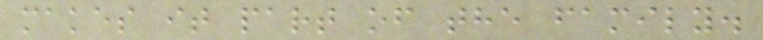makes it part of the family.
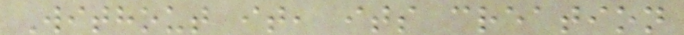Without it, its creation
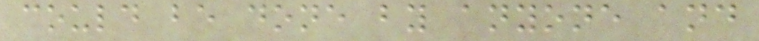could be done by anyone and
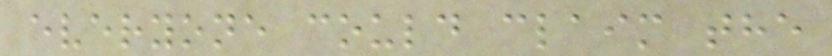everyone could claim the
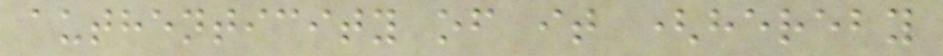authenticity of it (hereby
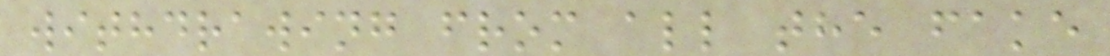withdrawing from all the fake
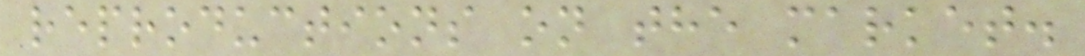reproductions on the market.
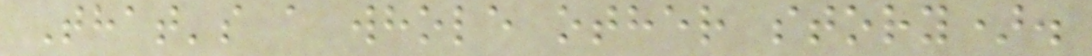That's a whole other story).
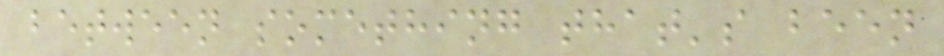between something that's been
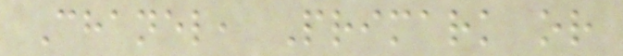Chanel, Primark or
